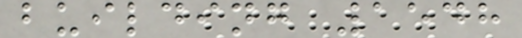building 1548
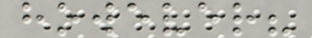however?
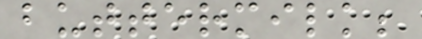buttermilk;
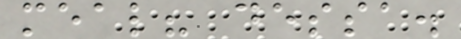meal? dessa.
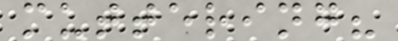muttering?
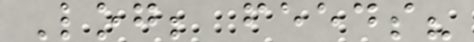Log; feeds?
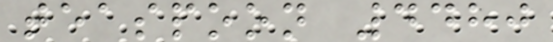teaspoon 4480
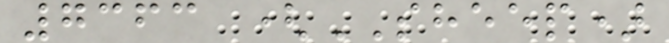7363 (SHEEP)
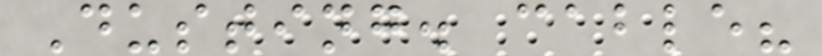Dusting. cable?
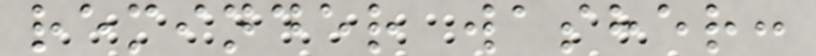reminder washer:
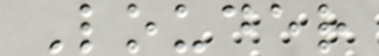Louder
